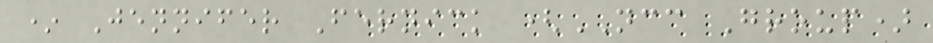* Jennifer Fernick (NCC Group)
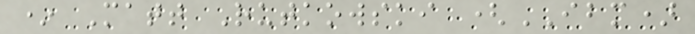* Matt Rutkowski (IBM)
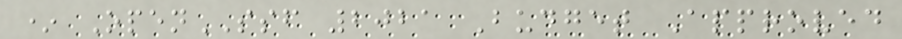* OpenSSF 2021 Budget Approved
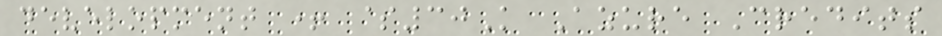development + $30K Azure Credits
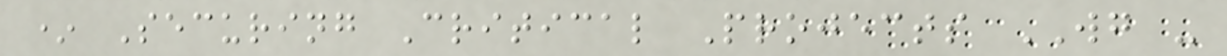* Securing Critical Projects WG -
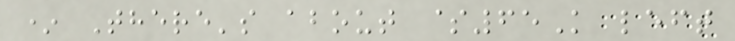* There's about $65K left
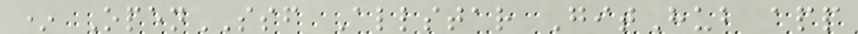* OpenSSF Allstar GitHub app
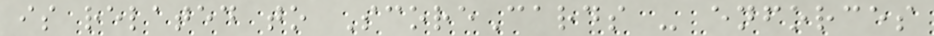is related to ScoreCards - enforces
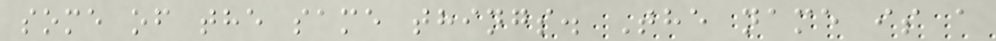some of the same things. The name is a
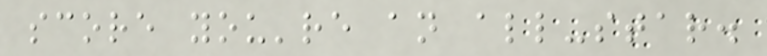score you're an all-star.
